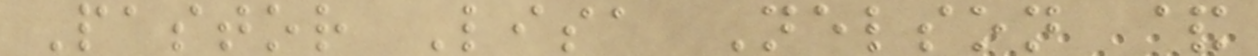Pastor Lisa Nelson &
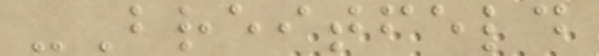-Breitfeld
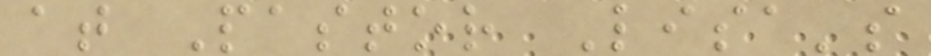at Pastor Lisa's
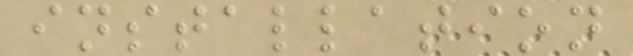installation
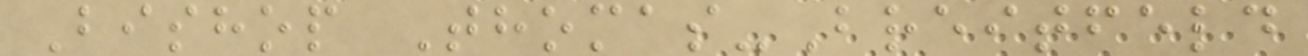Bishop Thomas-Breitfeld
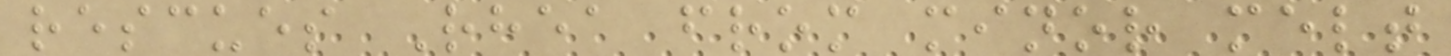rescues Rhea from minor melt
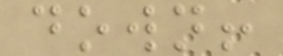down!
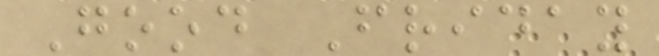Good Friday
